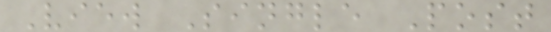View Single Post
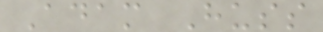Adam Huss
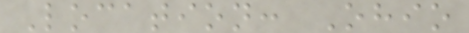Location: Ohio
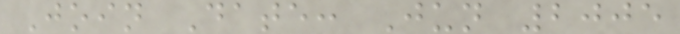Join Date: Jun 2005
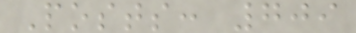Posts: 709
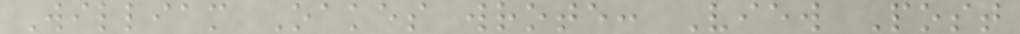William Oakes wrote: View Post
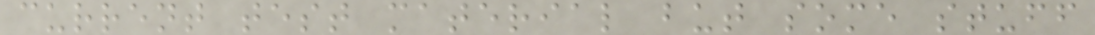current test material but some stuff
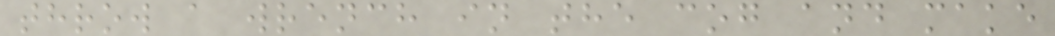throw a wrench in the cog and make
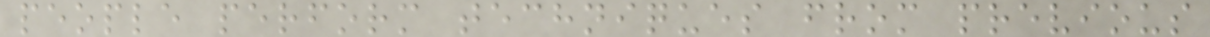people perform techniques from previous
